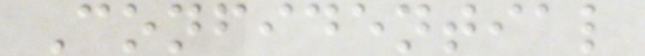Confidential
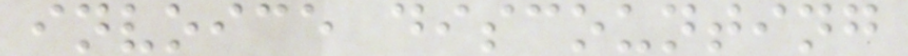invoice discounting
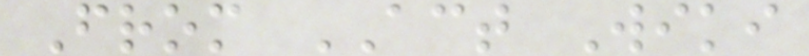From ACT Wiki
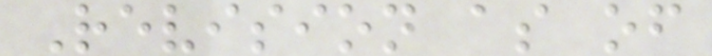Revision as of
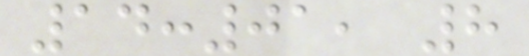14:01, 8
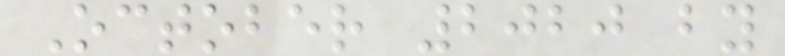October 2020 by
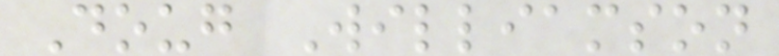Doug Williamson
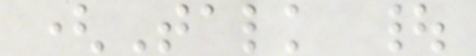(Talk |
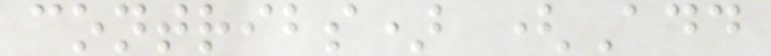contribs) (Add
